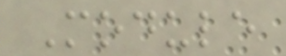Module
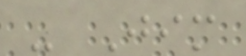- Jim
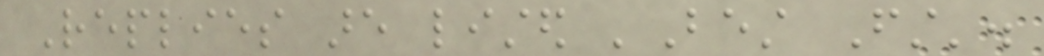Replies are listed 'Best First'.
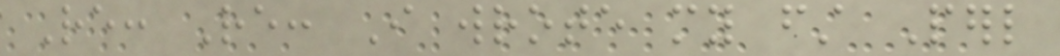Re: Re: I wrote my first Perl
